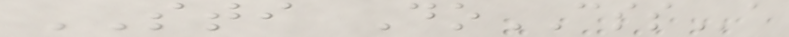STI DoCSSa
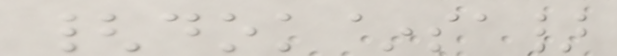{dok~sa}
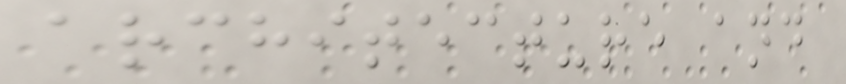architecture and
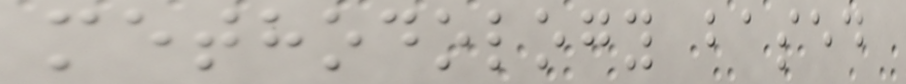methodology based
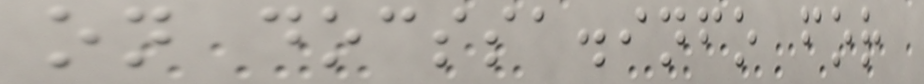on docssa.info for
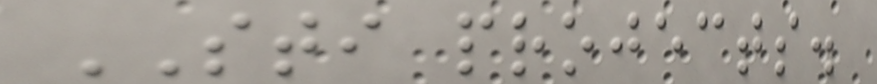STI projects.
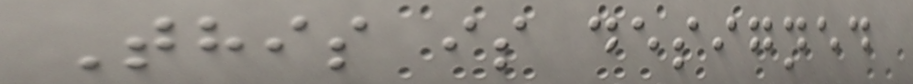This is designed
